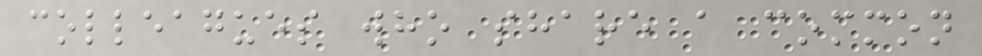colleagues who share a common
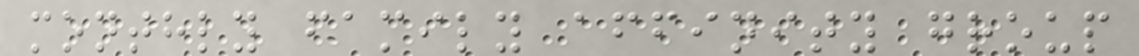monthly family affinity group
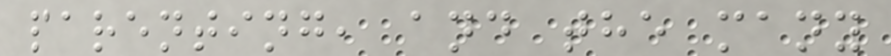parenting, and the many
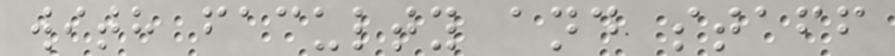with faculty and staff
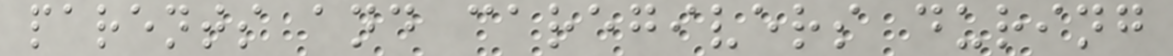parents and caregivers during
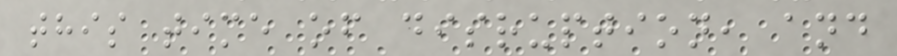this time of disruption, and
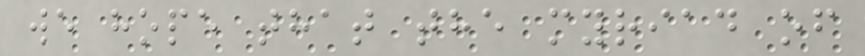we hope that the myriad of
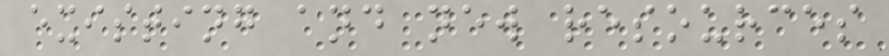existing and new resources
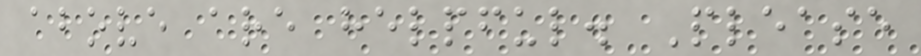above are helpful. Please
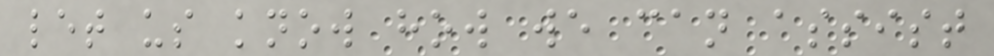let us know how we can assist
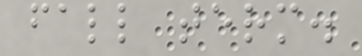fall term.
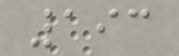193
